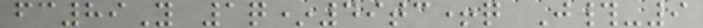fc89Y 1q*49tc+q J#-9
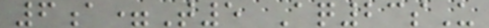6a=T5 Aq23sU
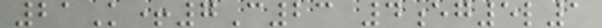21K+7C23 4eg5l1
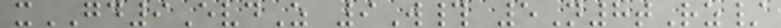xGD9EvdZ 9W# 5N8tRz/
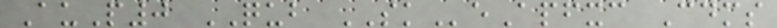AuP0 QUB SKeApfxc Cdms
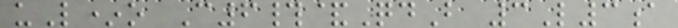uL*o C6#&QdB 3L3a
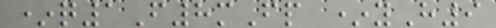*q1F8mFp *yH9
